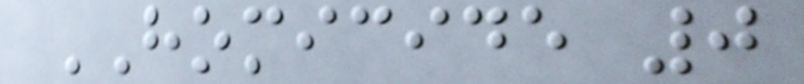HOMICIDE 0
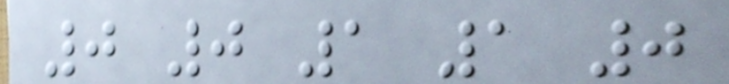0 0 1 1 0
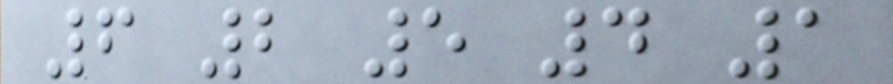6 2 5 4 1
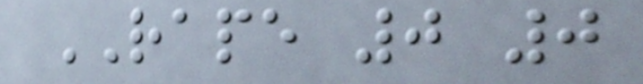RAPE 0 0
